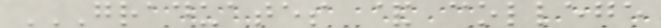GRADUATES & COLLEGE
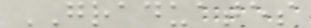GRADUATES
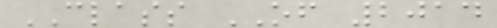CLASS OF 2014
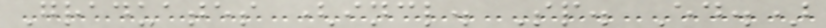Graduates (incl. Sp. Ed.)
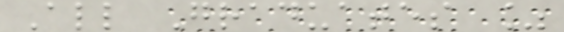All Graduates %
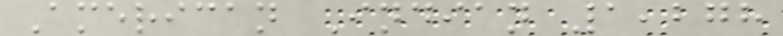American Indian 1,278
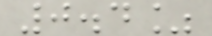0.4%
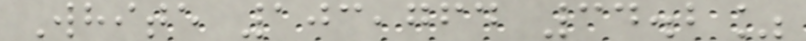White 103,764 34.2%
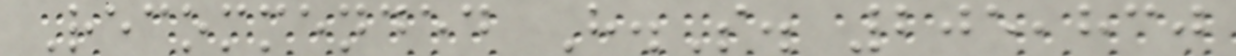Recommended H.S. 205,830
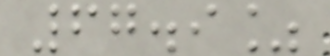67.9%
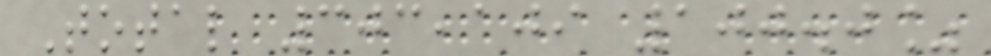Total 303,109 100.0%
